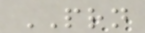PRN
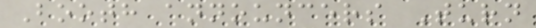Booth announcers Turn
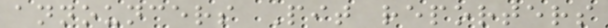announcers Pit reporters
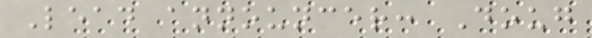Lead announcer: Doug
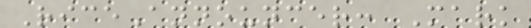RiceAnnouncer: Mark
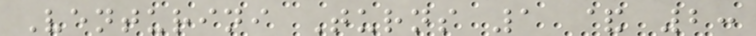Venturini Turns 1 & 2:
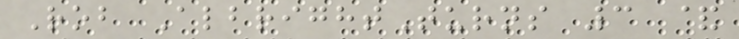Rob AlbrightTurns 3 &
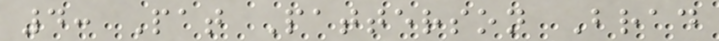4: Pat Patterson Brad
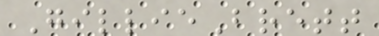GillieBrett
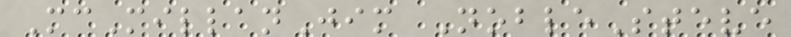McMillanJim NobleSteve
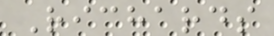Richards
